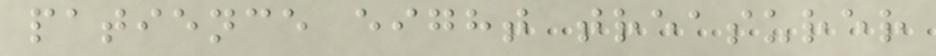patience eight treasurer
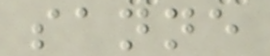sanne
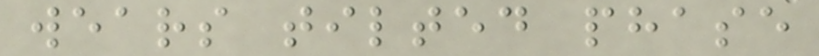wears tilted phase
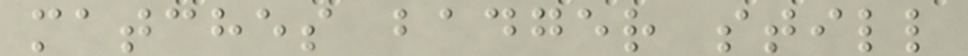matches badger still
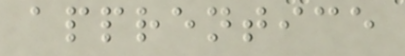apprentice
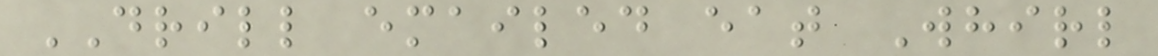DRILL emailed eat Whirl
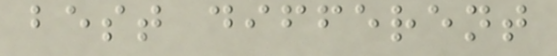best different
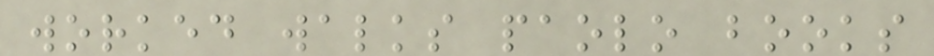worked walks paolo books
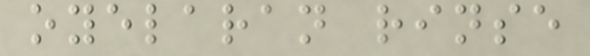oyelaran rinse
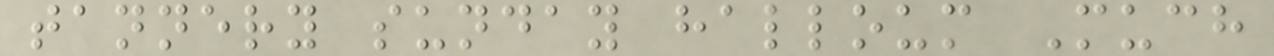tannery sunday halloum Much
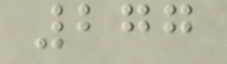277
